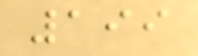199
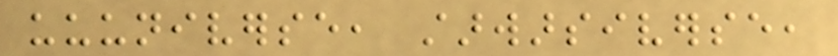uuuniverse, starwarsiverse,
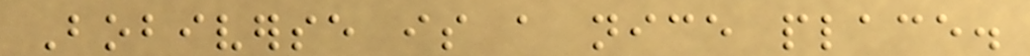Bobiverse is a nice place.
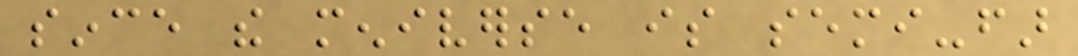since the meniverse is semi-far
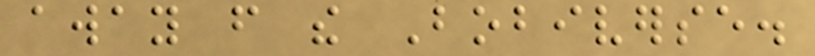away from the Bobiverse.
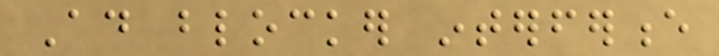Ad blocker interference
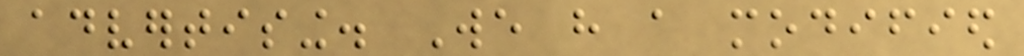advertising. We have a modified
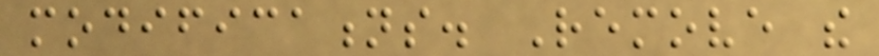modifications. Remove the
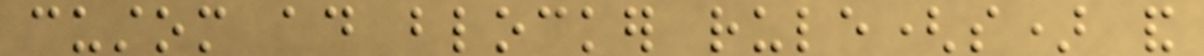custom ad blocker rule(s) and
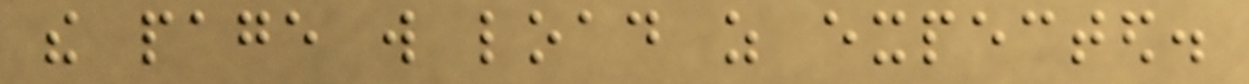the page will load as expected.
